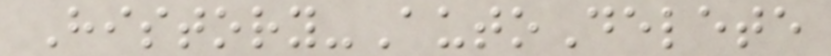History-AutoDelete
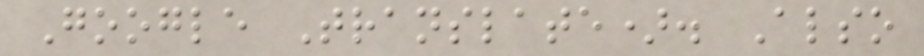Google Translate). Also
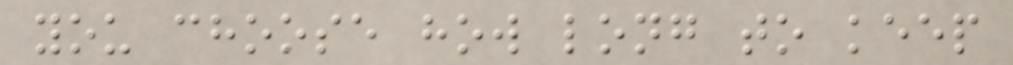you choose how long to keep
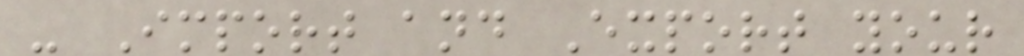- Import and Export your
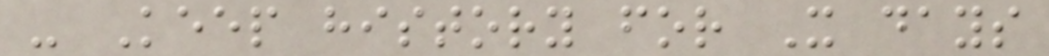- Keep history for X days
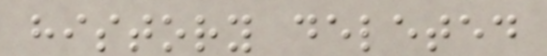history deleted
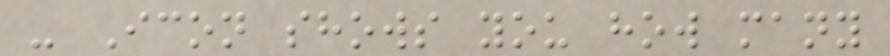- Icon shows you how many
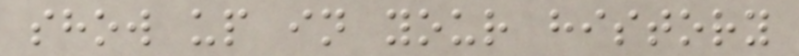show up in your history
